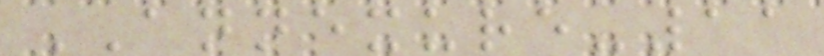ANNEXURE-11
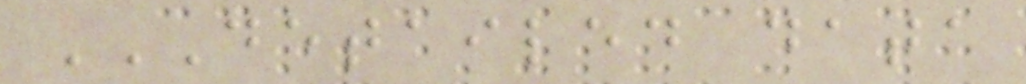DETAILED DATA
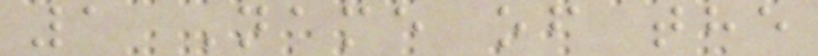1 Name of the
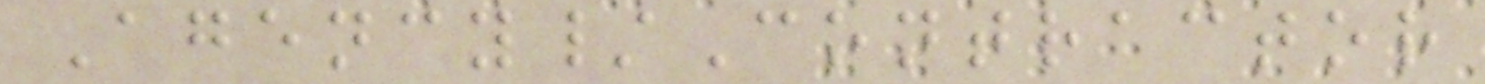Agency/Contractor
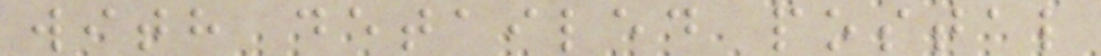with detailed postal
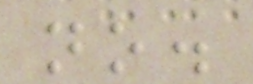no.
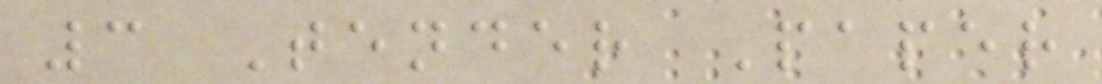3 Tender Paper
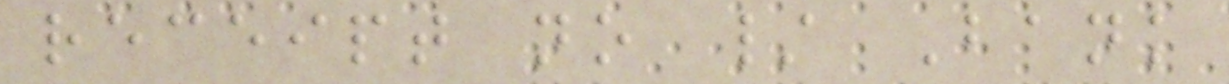receipt no / Bank
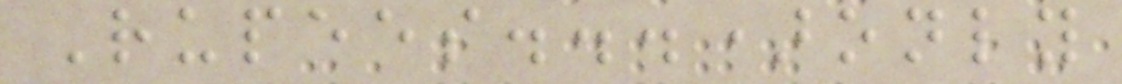Rupees...)only
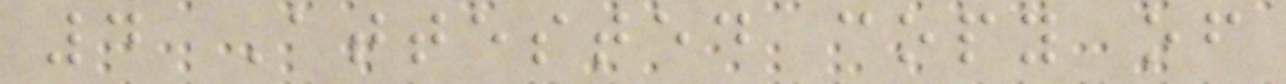4 Attested copy of
